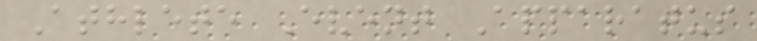Athlete Event Apparatus
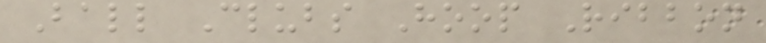Ball Clubs Hoop Ribbon
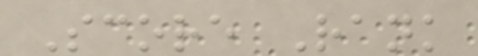Score Rank
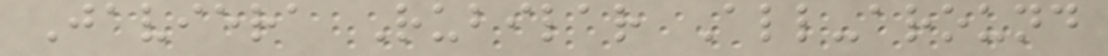Javiera Rubilar All-around
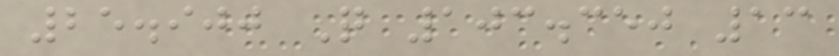25.900 Q 103.350 13
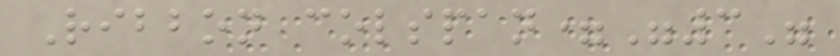Ribbon colspan="3"
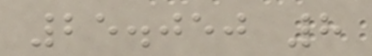25.050 8
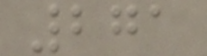271
